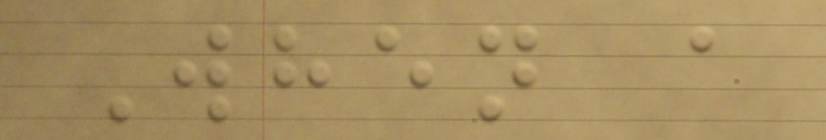When a
